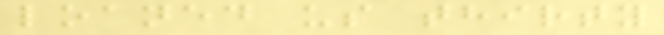loaned us thirty
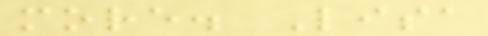more. Lisa
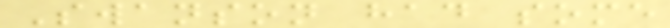Swanson had some
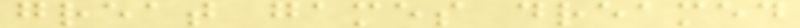great games dreamed
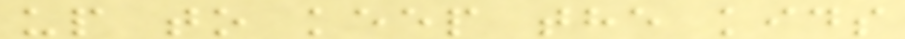up to keep the kids
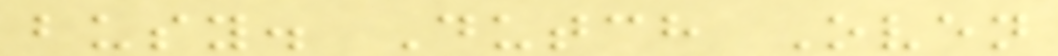busy. Dutch Oven
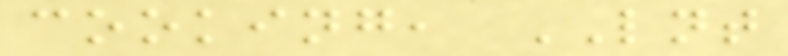cooking, LNT
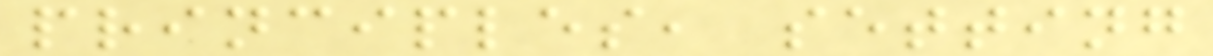principles, setting
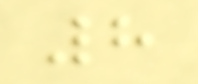8
